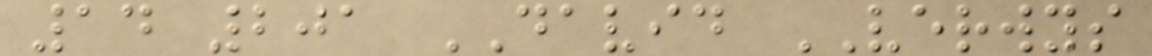14 201 DAVID VERWYS
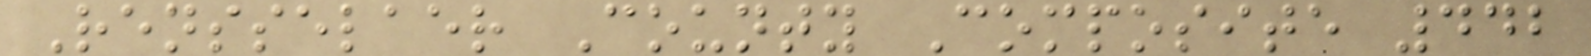Rensselaer County Composite 442
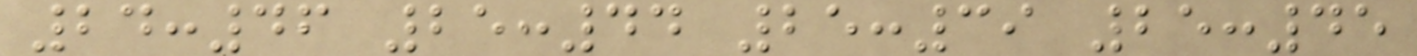24:46 25:44 25:39 25:45
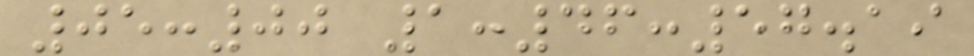05:00 1:46:57.19
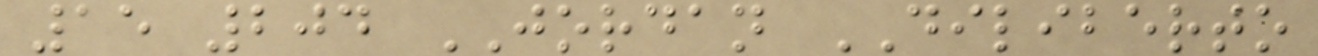15 204 JORDAN DILIBERTO
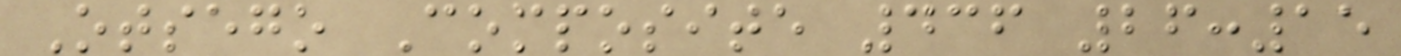Otsego Composite 436 26:15
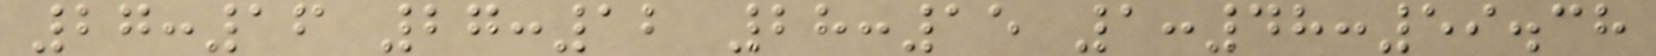27:16 27:12 28:15 1:48:59.38
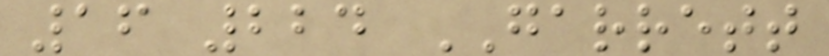16 224 GARRETT
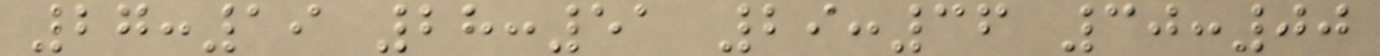27:19 28:51 29:36 30:00
